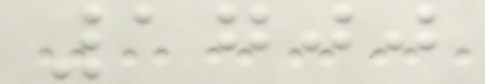1700
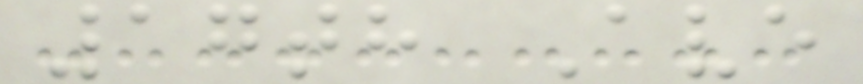17th Ave
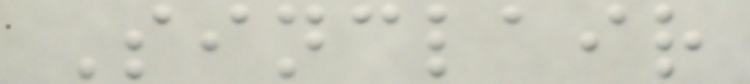Sinclair
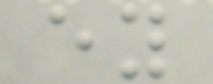ey
